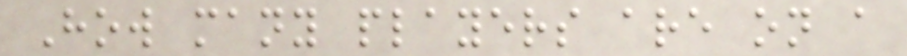How many players are on a
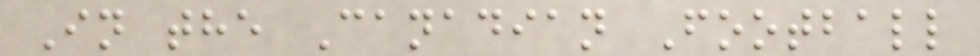In the Canadian Football
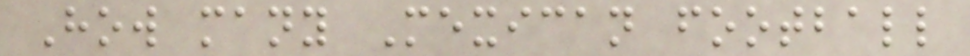How many Mexican football
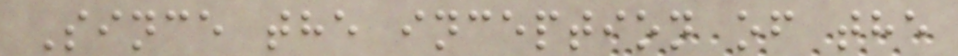Since the inception of the
